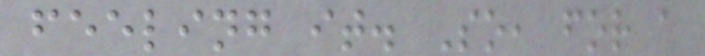feeling it. So, for a
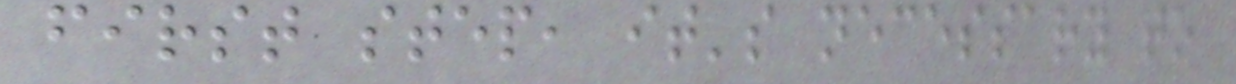first step, it's necessary to
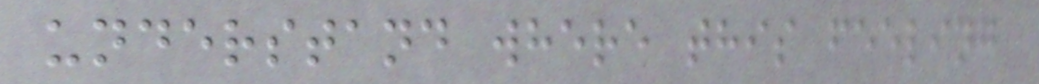understand where this feeling
